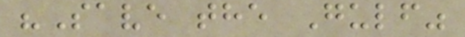"Save the Gulf"
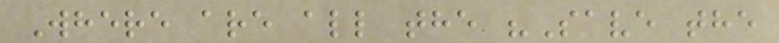Where are all the "Save the
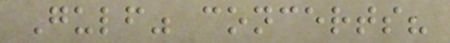Gulf" concerts?
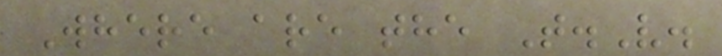Where are the T.V.
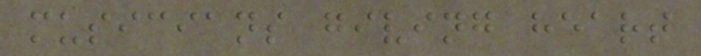musicians giving heart
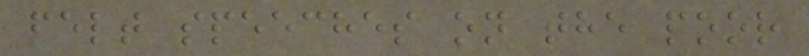felt speeches on the poor
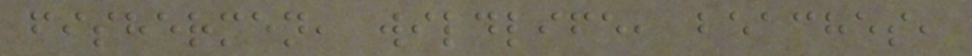fishermen, wildlife, beaches,
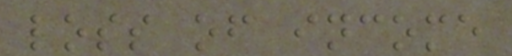loss of income
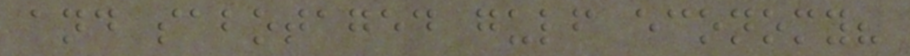and sabotaged gulf economy?
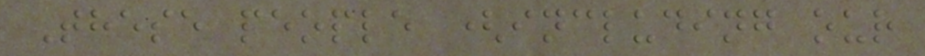These people (including our
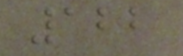122
